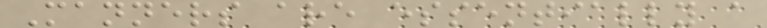Manners are essentially a
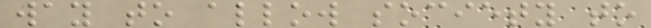way to allow society to
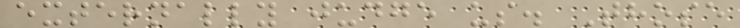externally judge us. Those
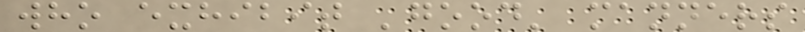who exhibit 'good' manners
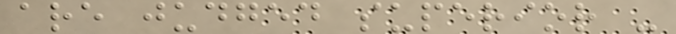are judged superior -
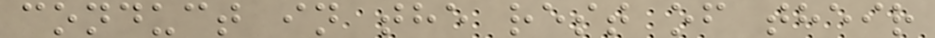conduct in the rest of their
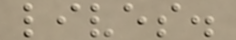lives.
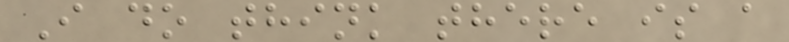I do think there is a
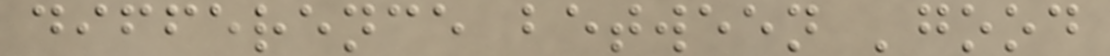difference between 'good
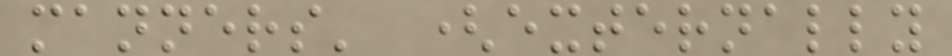manners' (externally
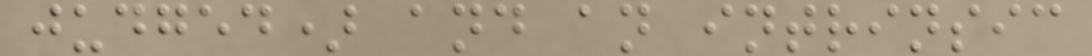judged) and an intrinsic
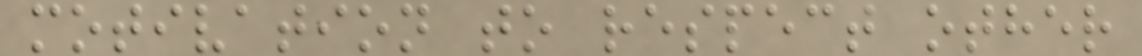motivation to respect other
